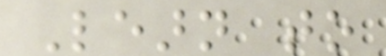Learn to
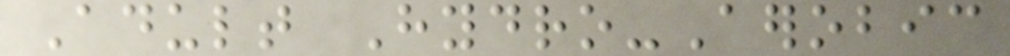Adult Hydro-Aerobic
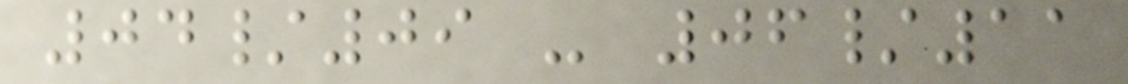04/09 - 06/11
